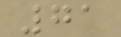71
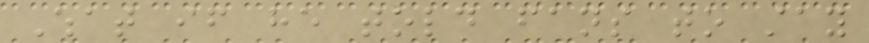What if he told fans to stay
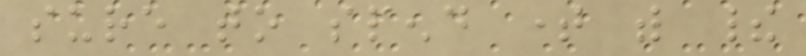sure to spend time with their
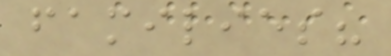families?
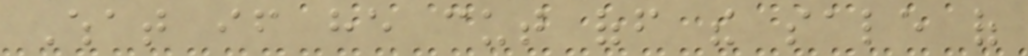What if he cut off the sale of
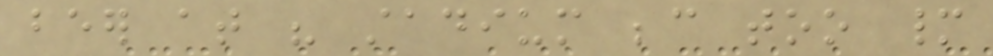beer at his stadium because too many
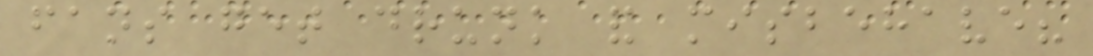fans get drunk and misbehave?
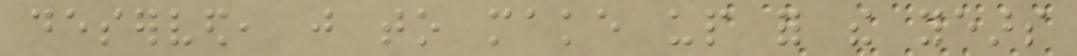deserved, just to make up for the years
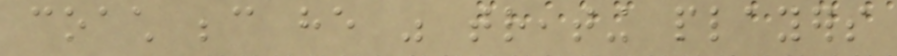coach because he was treating players
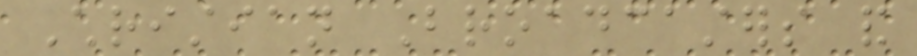Christian Broadcasters and
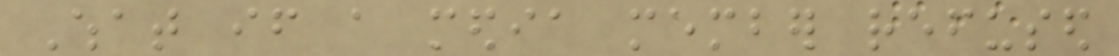What if a media member refused
